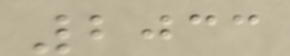2033
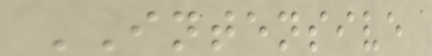INTENSIVE
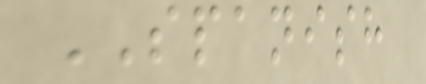SPANISH
